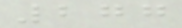277
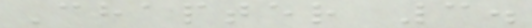Chapter 3.
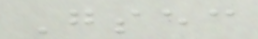Gsec
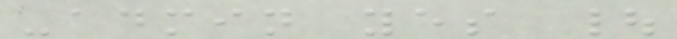-admin yes |
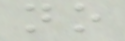no
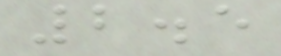2.5
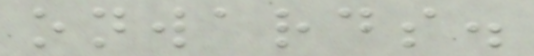onwards.
